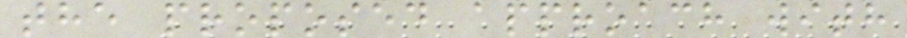the proposed approach with
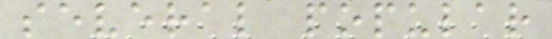several popular
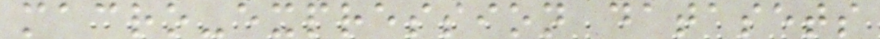macro-expression datasets
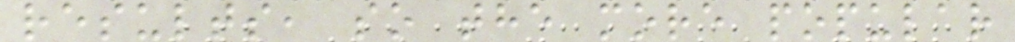results, so the more popular
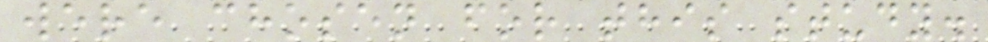were chosen for this study.
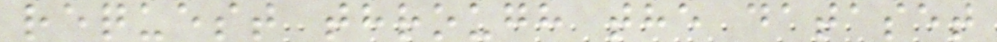request through the dataset
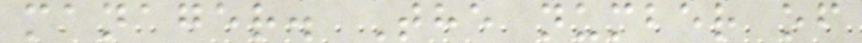manager. The number of
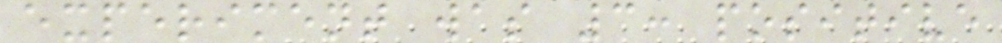experiment was 3: positive
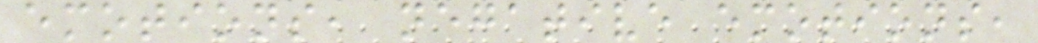emotions, negative emotions,
